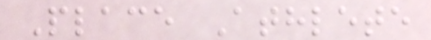Place Athlete
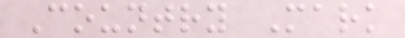Country Mark
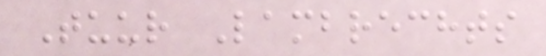Tuur Lambrechts
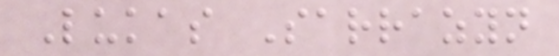Lukas Sarrazyn
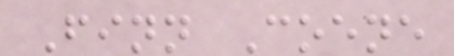Finn Coene
